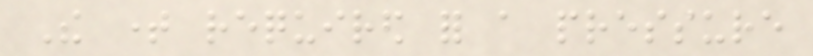The time required for a pressure
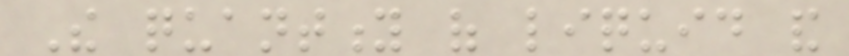The quantity of liquid and
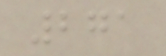271
